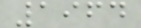1964
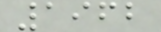1962
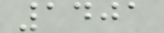1401
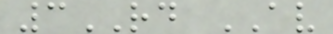3RD AV
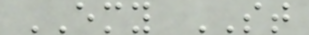EMY ST
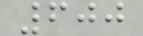600
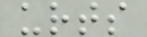urts
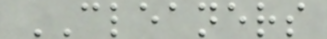CLEANERS
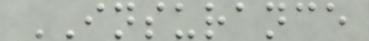INSURANCE
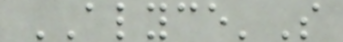ALYCE'S
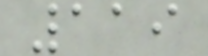119
